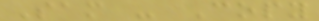Sam - Copy
